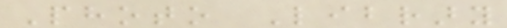Photo Library
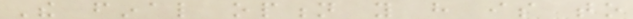The final option you have is to
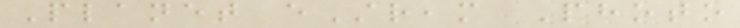Planet eStream Photo
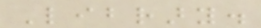Library.
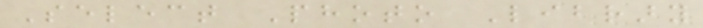Select Photo Library
